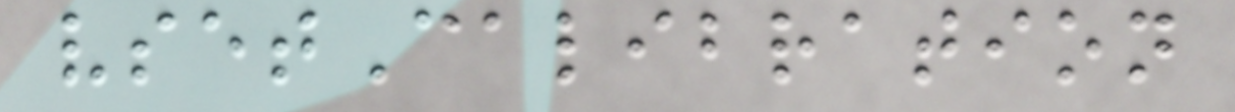vsetCalibration
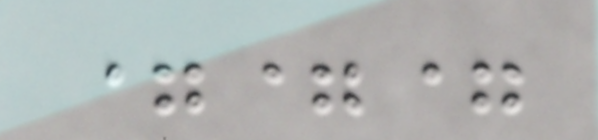===
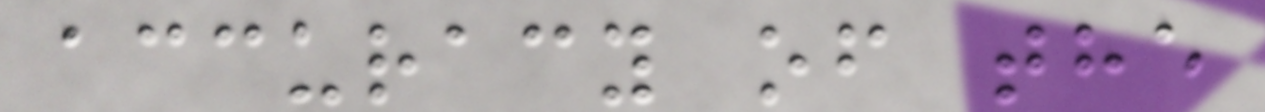accuracy of the
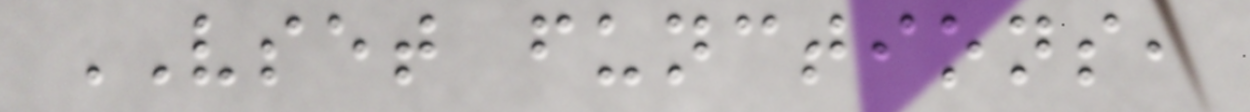VSET functions,
